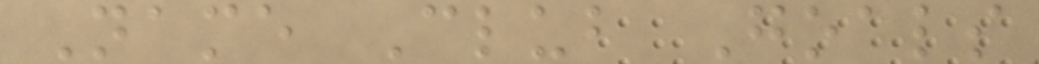Name Club Goals
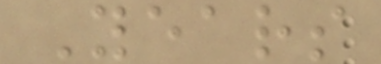Years
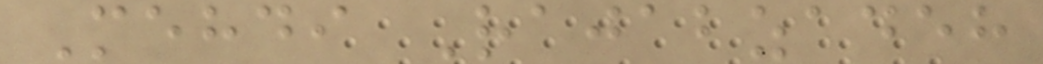Mehdi Rajabzadeh
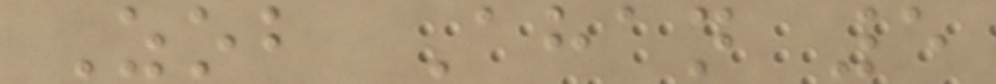Zob Ahan 5
